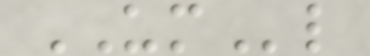UMl
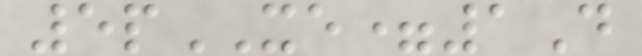5pXE=1D
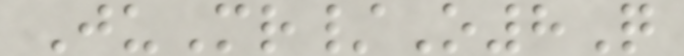JuMr/O8Q
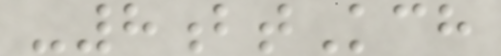-8btKch
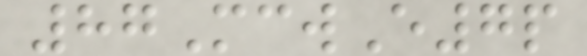87McwE7p
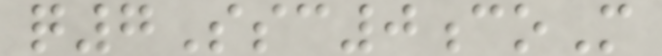q7Ssc0coM
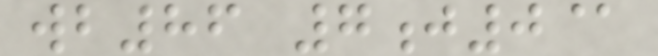wb86 7j0@
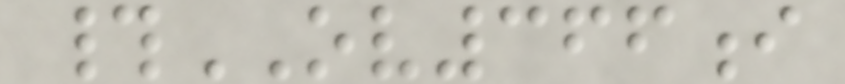#OV366i
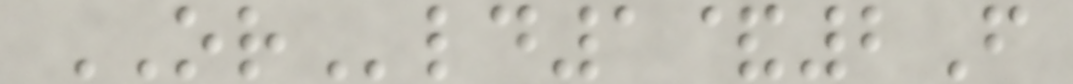ORld1&2F
